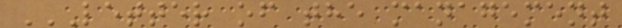LETTER OF THE MANAGEMENT
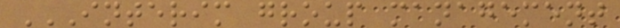INTERIM GROUP MANAGEMENT
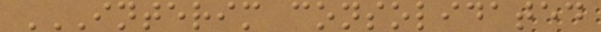INTERIM CONSOLIDATED
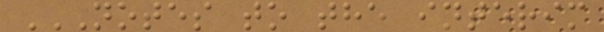NOTES TO THE INTERIM
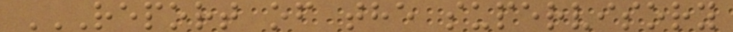REPORT OF THE SUPERVISORY
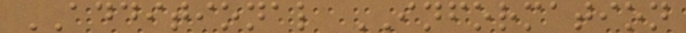ADDITIONAL INFORMATION
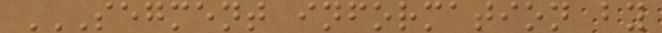SEGMENT INFORMATION BY
